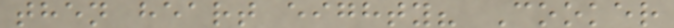then heart eighty? Cooker
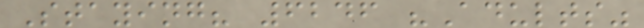Staying? 6246 "Adults"
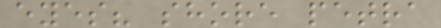eyes? shore petra
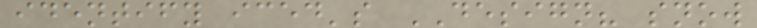identify iced's DESIGN? snow
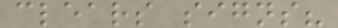clears signs?
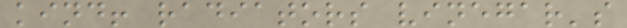kind! radiators vinegar's
